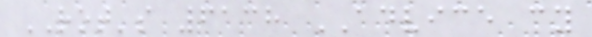ROT's 6138 ADVICE cy
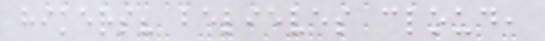hikers? believes cloud,
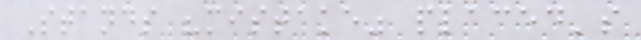Stands "mistake" placed's
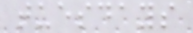tuesdays
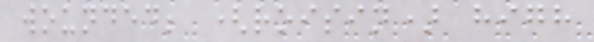wounded; (roisin) high
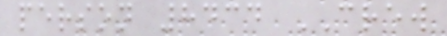person 8434 CREW
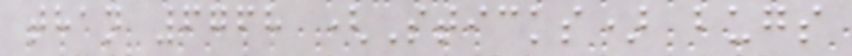than 6768 (Sticks) bugs
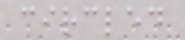circled
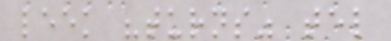leek "turns" tel
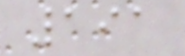191
